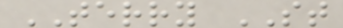TERRY ST
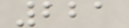221
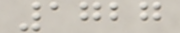1727
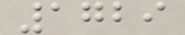1729
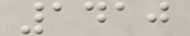1410
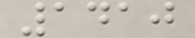1410
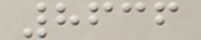8636
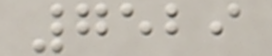7529
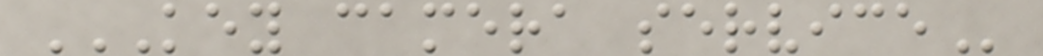KEY CAMERA SERVICE
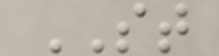ST
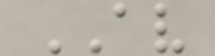AV
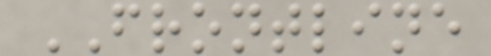FRONTLINE
